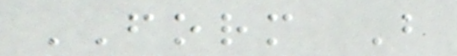FORM B
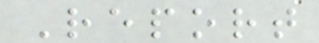Report
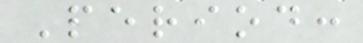Period:
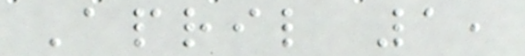April 1,
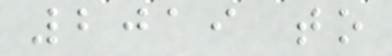2019 to
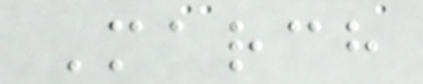March
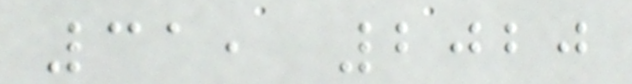31, 2020
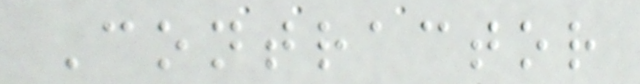Contractor
